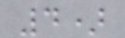4)
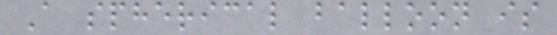A spherical balloon is
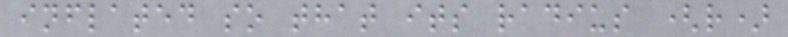inflated so that its radius (r)
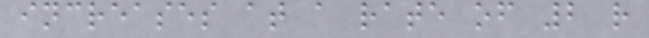increases at a rate of 2 r
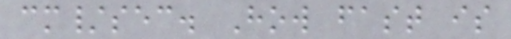cm/sec. How fast is
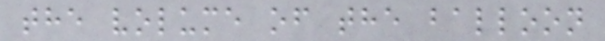the volume of the balloon
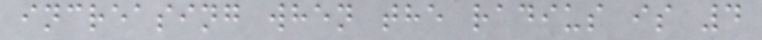increasing when the radius is 4
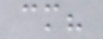cm?
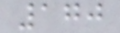170
